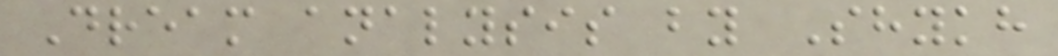Dream analysis by Shykh
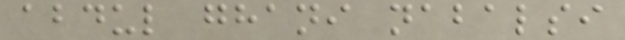abdul ghani nabalsi
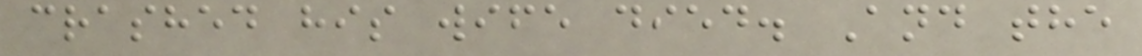crashed his wife died. And the
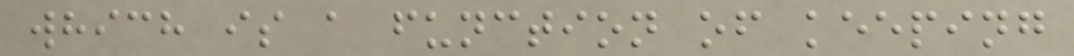which is a function of keeping
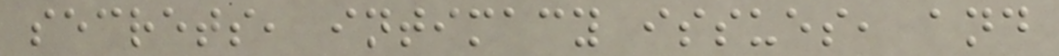secrets, intimacy issues, and
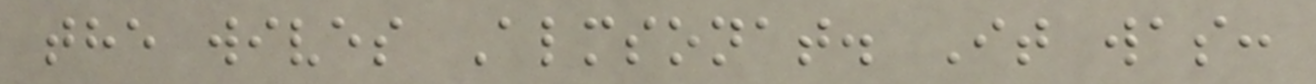the wives Almsonat. It was:
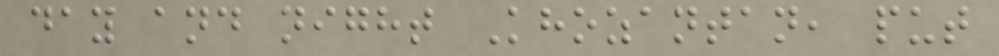day and night Khozantan, put
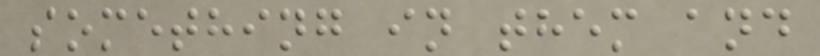something in them and
